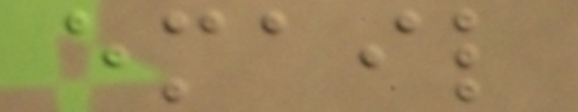email
